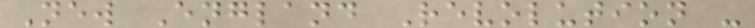New England Revolution -
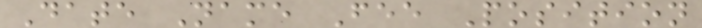Date Name Fee Position
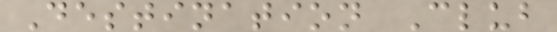Destination Club
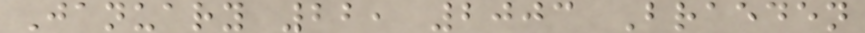January 22, 2003 Braeden
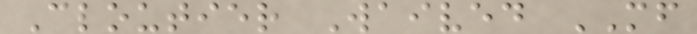Cloutier Waived MF
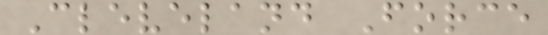Cleveland Force
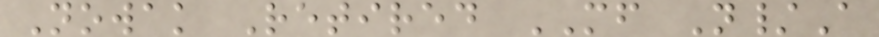Nowak Retired MF N/A
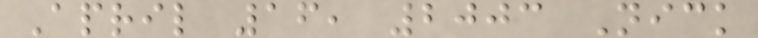April 16, 2003 Nick
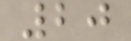20
